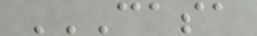CASA
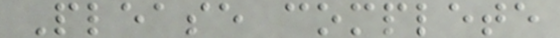Please complete
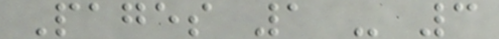Pages 1 - 3
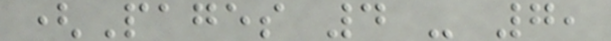(Pages 4 - 7,
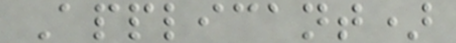Applicant)
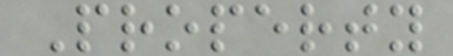Property
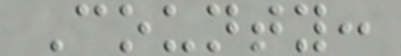County:
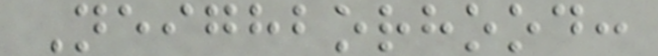Neighborhood:
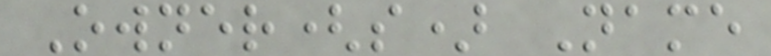Owner(s) Name
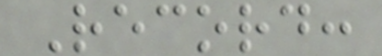Record:
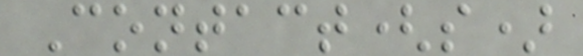Contact(s)
